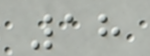18
